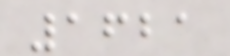1621
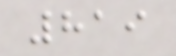819
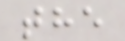the
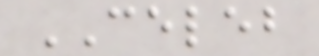CELEB
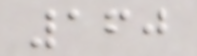160
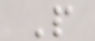P
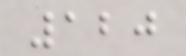120
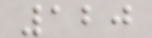120
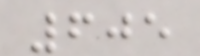605
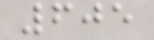605
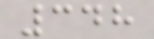348
